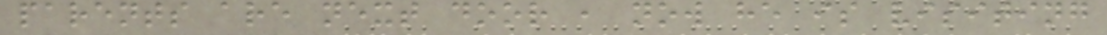parents are next door , now he is visiting
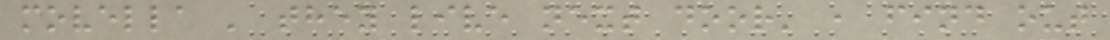movella ' they live next door' , find out
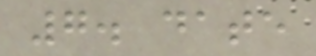7. date
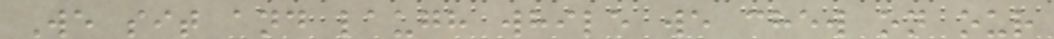We sit and laugh while we chew on our
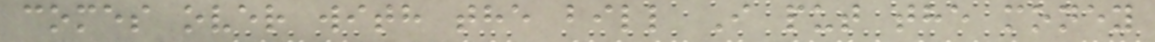comes over with the bill I put the money
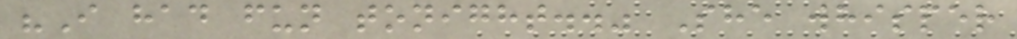"I had fun tonight.." She whisper
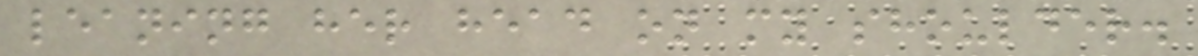leaning her head on my shoulder.
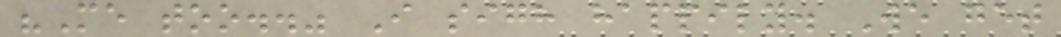"Me too.." I sigh happily. We get
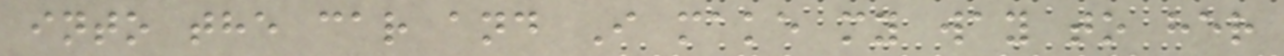into the car and I make my way to her
